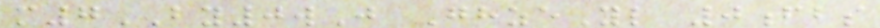m7BY0wJ GhzeYl 0fbs
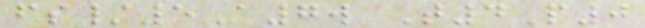fs/5A7w T4P0
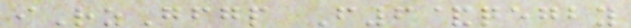iRzGfgp F6&qegby
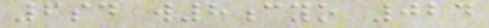6sd w8cyo 024
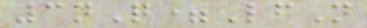3nQ=LfN
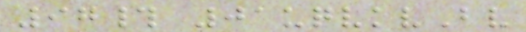97# 01uqvkvBv
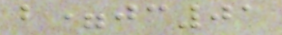b=jc01
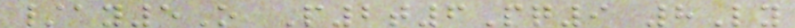/ay5O P2t6Pq9 8Ly
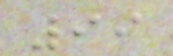99
